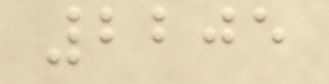2205
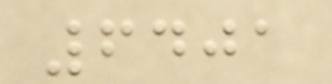6401
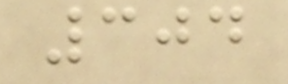304
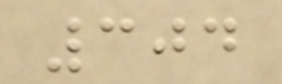304
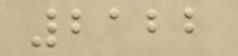2122
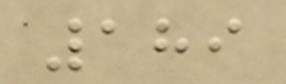189
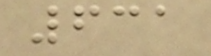631
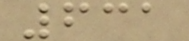631
